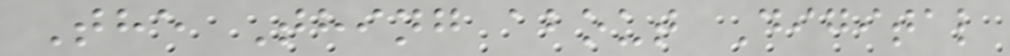The Thing about Digital
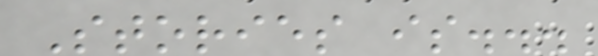Stories is...
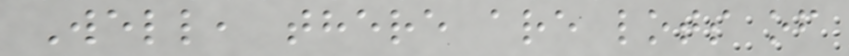Well, there are lots of
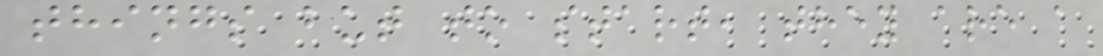things but to start, they are a
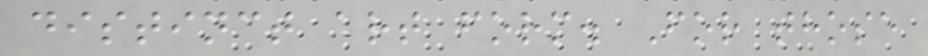distinct art form. For those
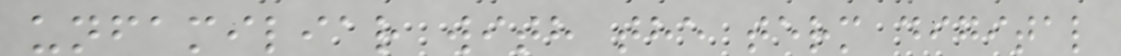unfamiliar with the term digital
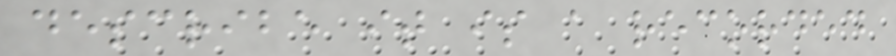describe it is a recorded
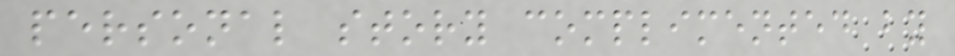personal story complimented by
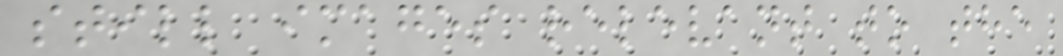still images relevant to the
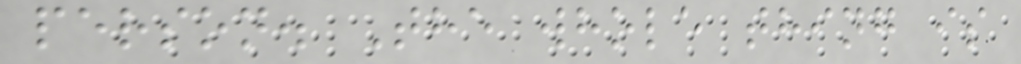person. The whole thing is
